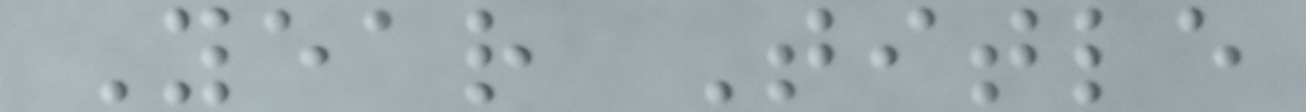Year Title
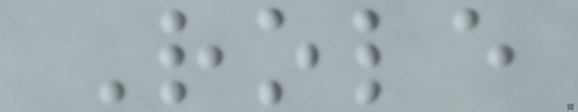Role
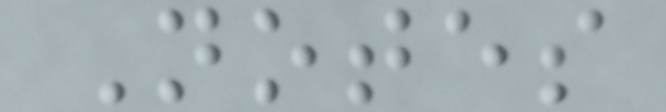Notes
